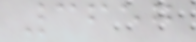3657
